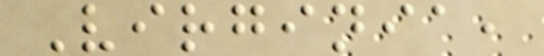Virginia,
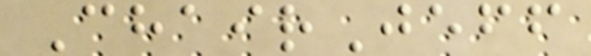ChairJeff
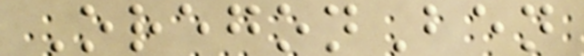OregonBen
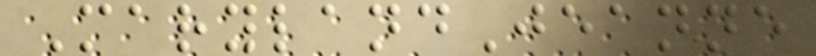MarylandJeanne
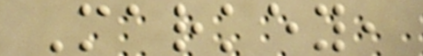Markey,
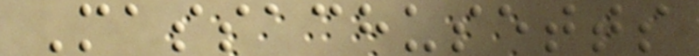Massachusetts
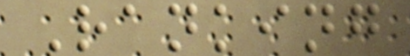Ranking
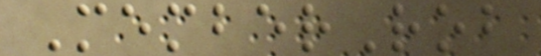MemberRob
